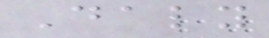Daly
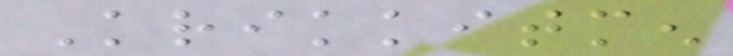Krikkitmen
